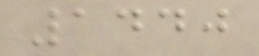1440
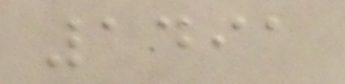1491
